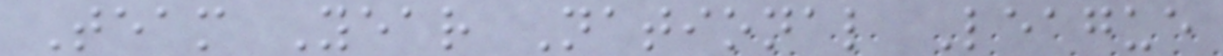Team Year National League
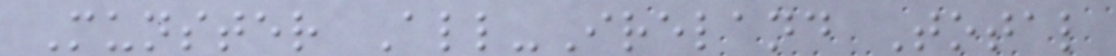Munster All-Ireland Total
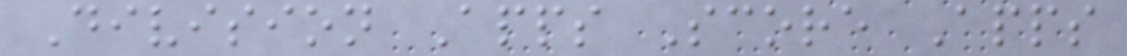Division Apps Score Apps
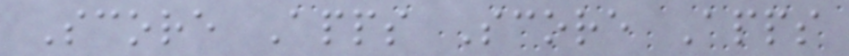Score Apps Score Apps
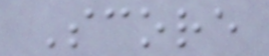Score
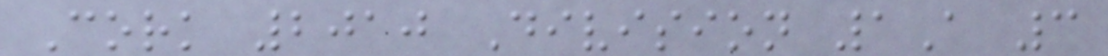Cork 2010 Division 1A 3
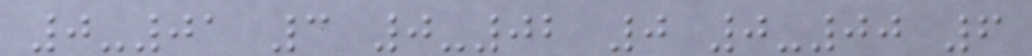0-01 3 0-02 0 0-00 6
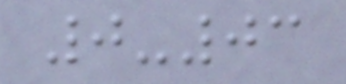0-03
